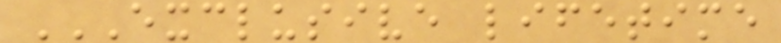EXCLUSIVE LIFETIME
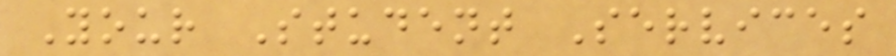Your Student Services
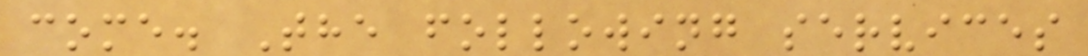come. The following services
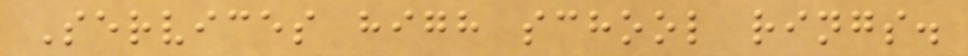Services high school rings.
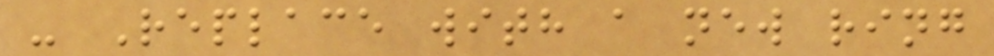- Replace with a new ring
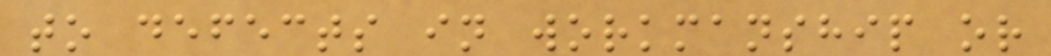to defects in workmanship or
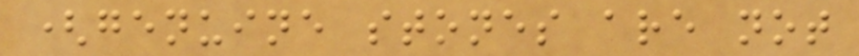(genuine stones are not
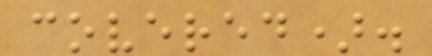covered).
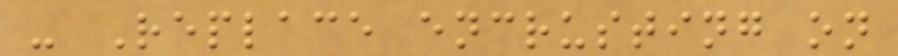- Replace encrusting on
